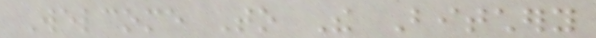Welcome To The Bitchery
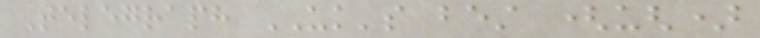Telegraph UK's best (ugh)
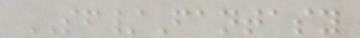SF/Fantasy
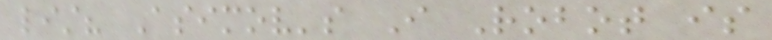list? Asimov's I Robot is
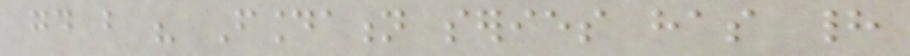good but his Foundation series has had
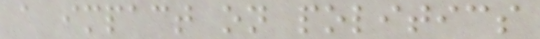a impact on politics
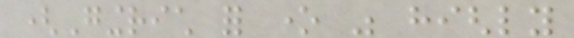(Gingrich for one was highly
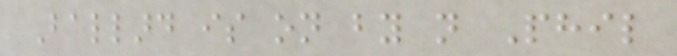Ballard is on by not Phil
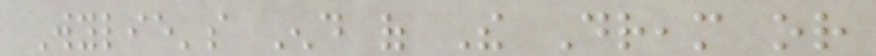Wylie's End of The Dream or
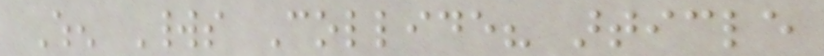When Worlds Collide? article
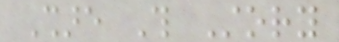Share This Story
